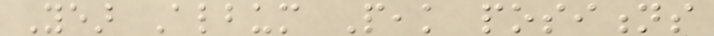Year Album Peak positions
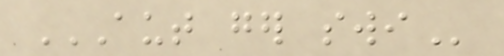AUT GER SWI
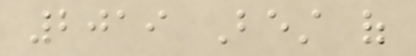2019 Best of
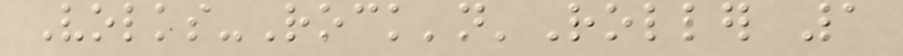Volks-Rock'n'Roller 1
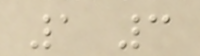1 3
